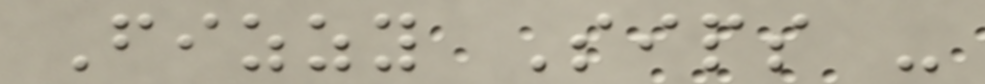Fizzy Sips -
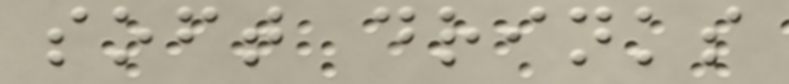soft drinks
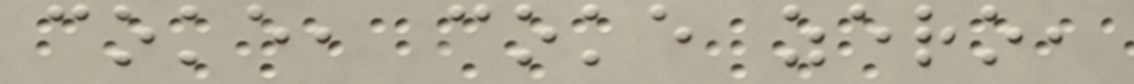coke, coke zero,
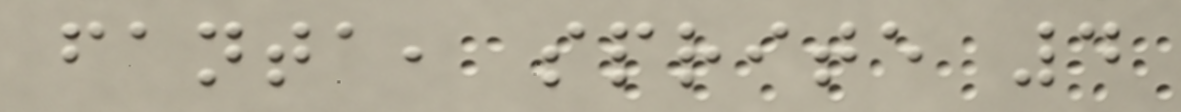fanta, sprite 4
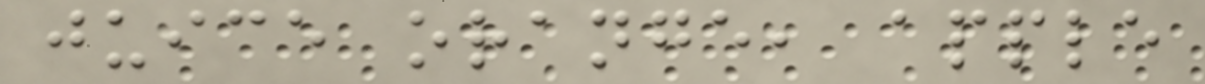juice orange, apple
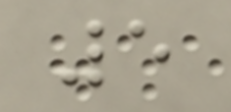5
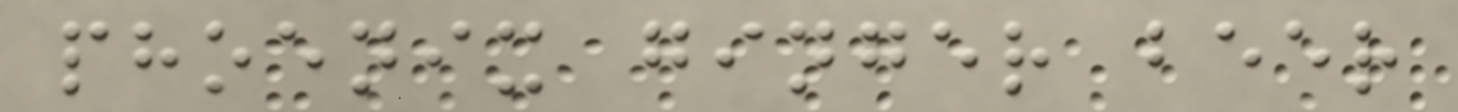phoenix ginger beer
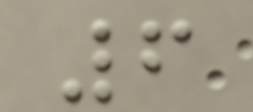6
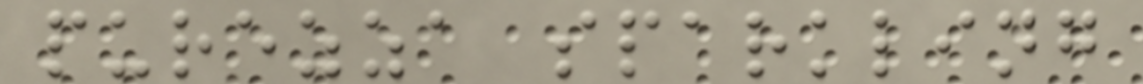purezza sparkling
